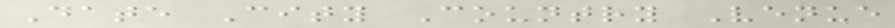Date City Country Venue
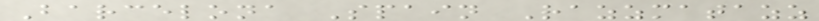Barcelona Spain Razzmatazz
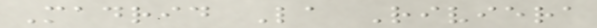Madrid La Riviera
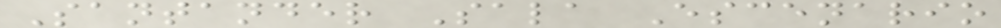Santander Sala Escenario
